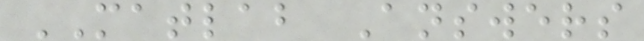MATLAB Answers
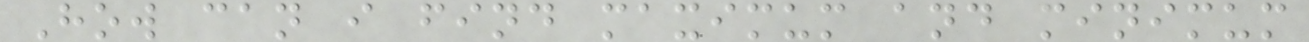How can i find maximum and minimum
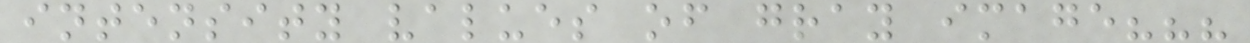intensity values of gray image???
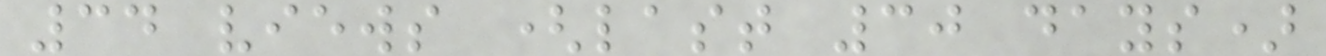34 views (last 30 days)
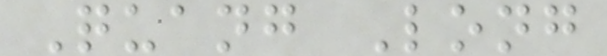Quang Long
